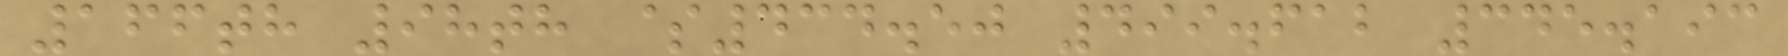166th 98th $434.50 499.612 345.193
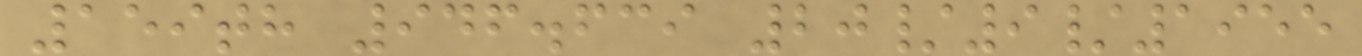159th 946.639 20/9/1955
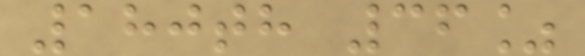180th 36%
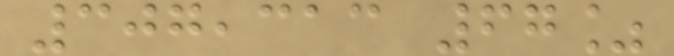307,313 67%
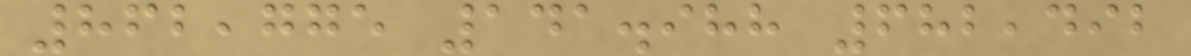862,775 141.988 682,492
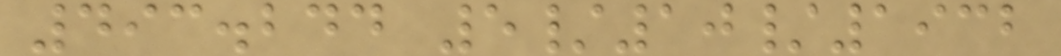493.244 5/10/1932
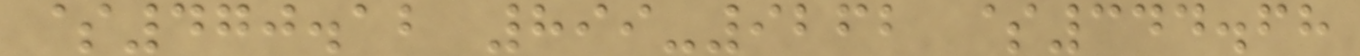$470.12 899-9262 $344.68
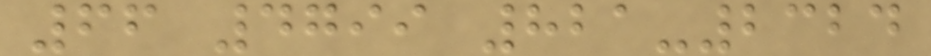66 4799 821-2324
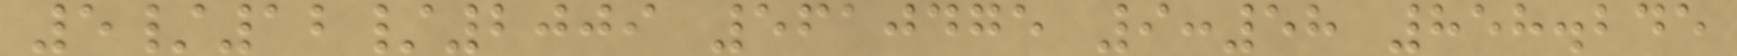5/12/2009 5610475 9:58 858.245
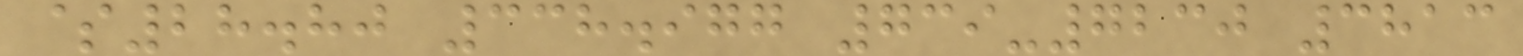$28.80 338.977 739-7230 3813
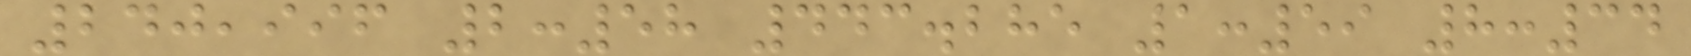240,996 2:58 443.285 1:59 8:34
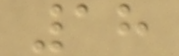18
